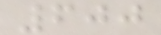600
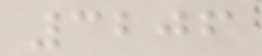3206
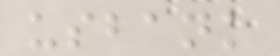usbank
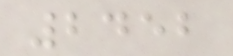2452
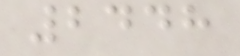2448
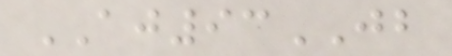AJ93JB
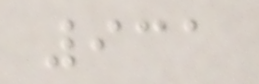931
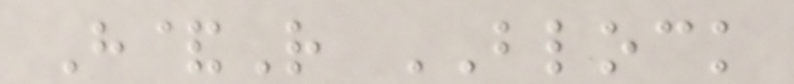H&R BLOCK
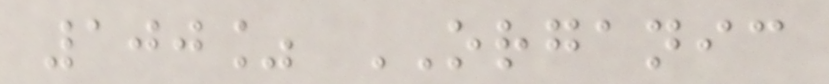100% ORGANIC
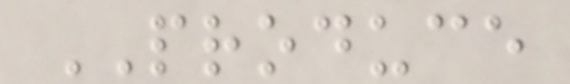PRODUCE
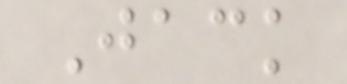Jack
